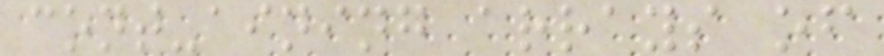cont-aining arrays of
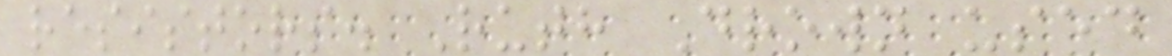resistors. Ruth Drown used
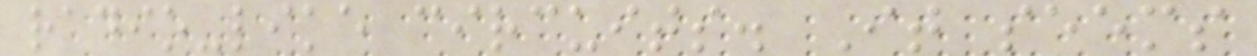radio-like circuits. It seems
